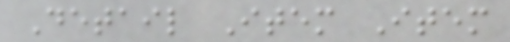Detail Item Item
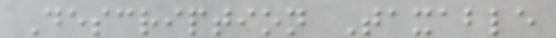Description Taxable
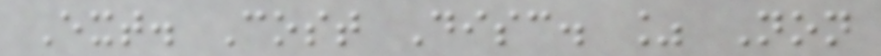Ext. Cost Disc. % Non
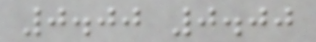0.00 0.00
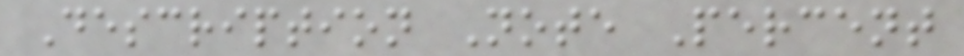Description Note Percent
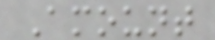Amount
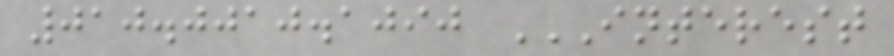010.0010.1090 INTEREST
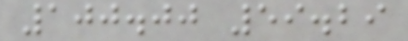100.00 59.29
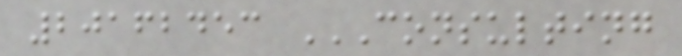20162453 CONSULTING
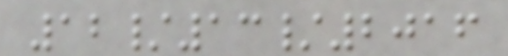12/13/2016
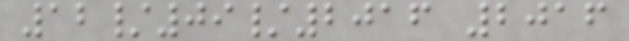12/09/2016 2016
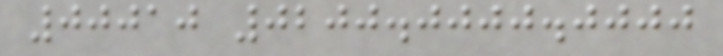00010 0200.0000.0000
